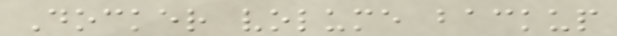Docker volume backup
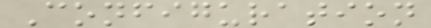Configuration
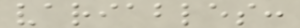variables:
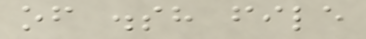of .sh file
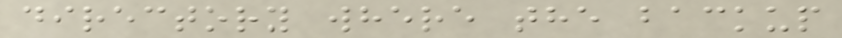directory where the backup
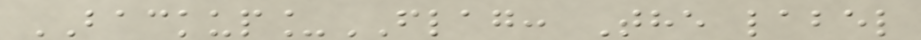BACKUP_FLAG: The label
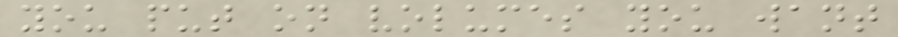you put on volumes you want
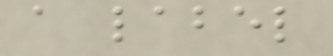a label
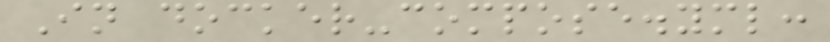In docker-compose.yml:
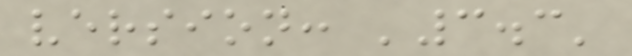version: '3.3'
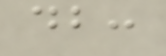db:
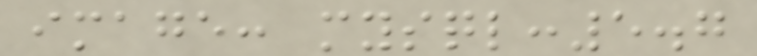image: mysql:5.7
